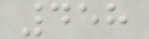458
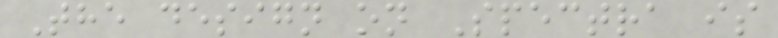The design on Spectra is
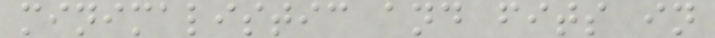minimalistic and fits in
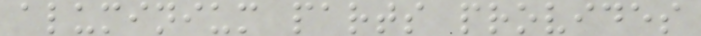aluminium parts provides
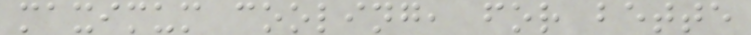maximum cooling, for bette
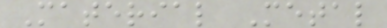Material Metal
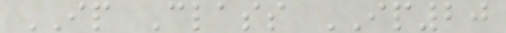IP Class IP20
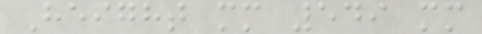Height mm 549 mm
